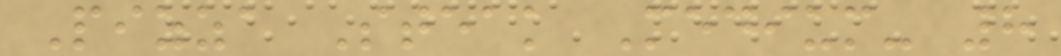Pizza Steak Medium- 8
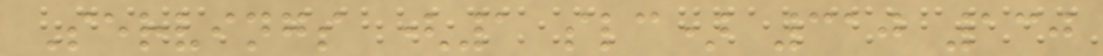Servings (1 slc) 310 130
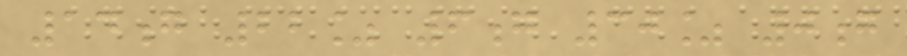14g 22% 6g 30% 0g
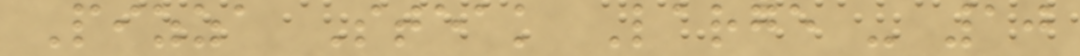Pizza Steak Large - 10
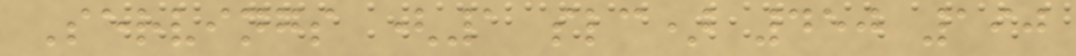Servings (1 slc) 450 190
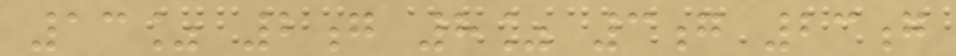13% 2g 8% 3g 23g
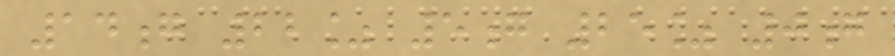14g 22% 5g 25% 0g
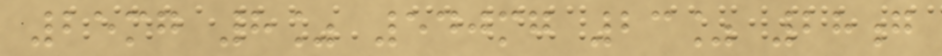25mg 8% 540mg 23% 28g
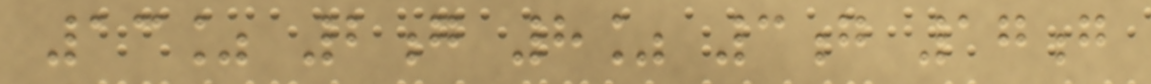13% 2g 8% 3g 17g
